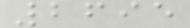2695
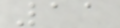11
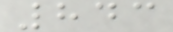843
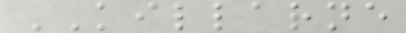KILLARNE
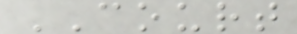COURT
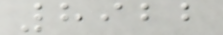8922
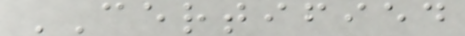CERTIFIED
